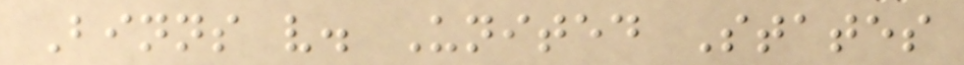Binns v. United States
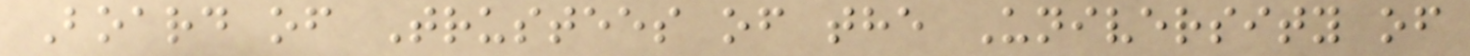Board of Trustees of the University of
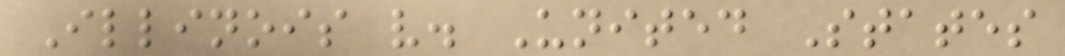Illinois v. United States
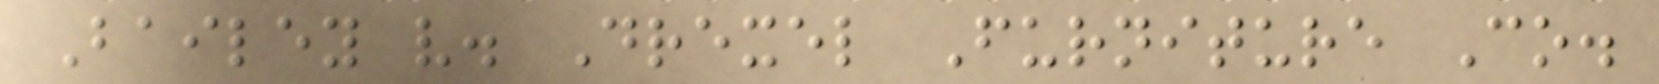Bailey v. Drexel Furniture Co.
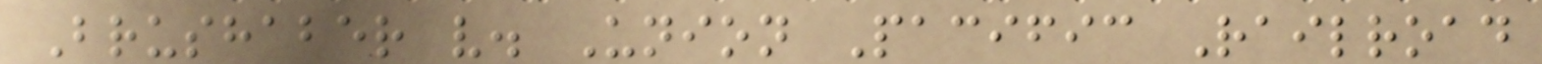Brushaber v. Union Pacific Railroad
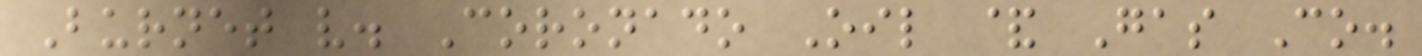Burnet v. Coronado Oil & Gas Co.
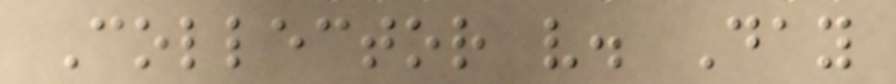Collector v. Day
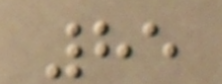85
